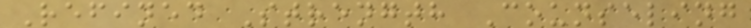Refined Strength Counseling
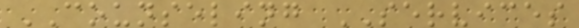COUNSELING SERVICES
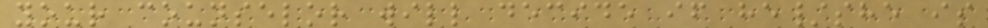your counselor will decide if he/she is
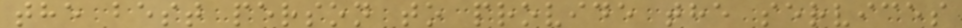the best person to provide the services
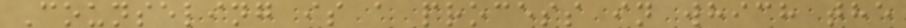Counseling is a process in which the
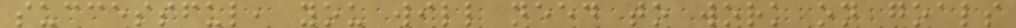successful, you will need to work on goals
